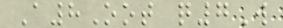A8Oot q7W
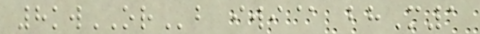8kwORb iwi@ bhM1
